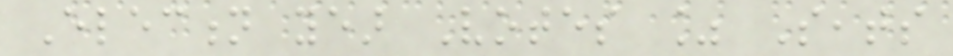Election year Votes % Seats
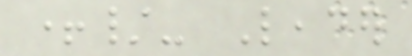+/- Leader
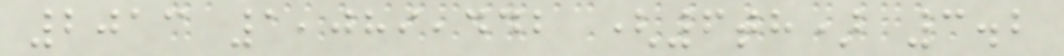2013 1,089,442 (6th) 3.2
